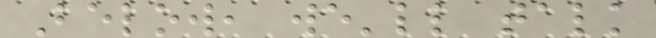Below, we'll talk
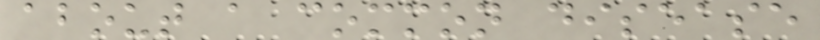about a common disease
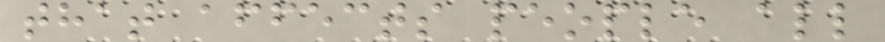that affects people all
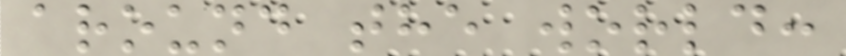around the world:
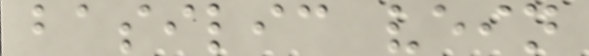basilic vein
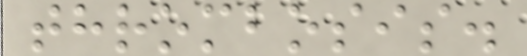thrombosis.
